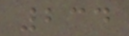234
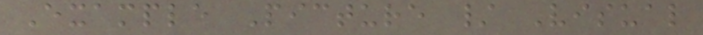Example Picture / Visual
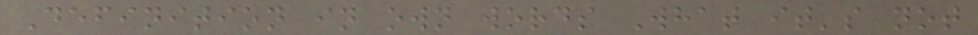Definition in own words What it's not
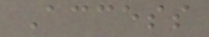Access
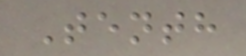Tenth
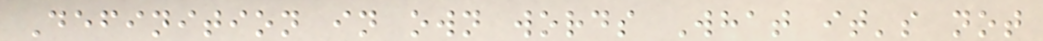Definition in own words What it's not
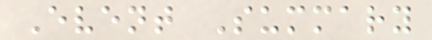Event Summary
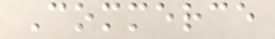Commerce
